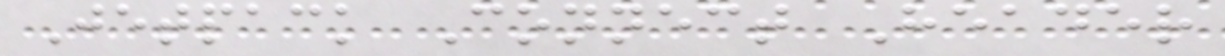Jetpack Connect Header
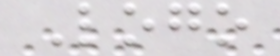Logo
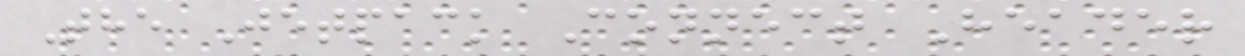The Jetpack Connect Header
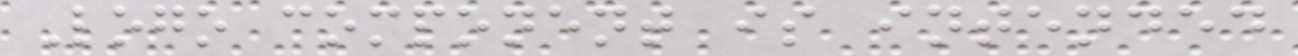Logo component is intended
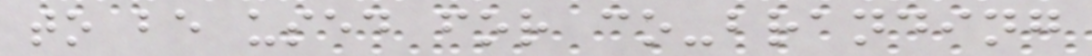to be used for co-branding
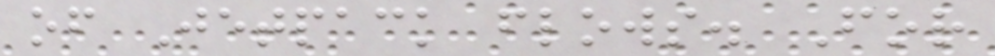of Jetpack flows. For
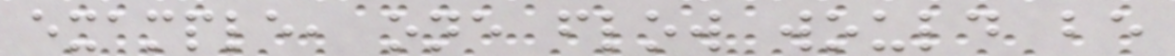example, one flow would be
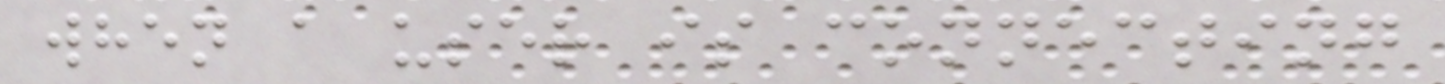when a user is connecting
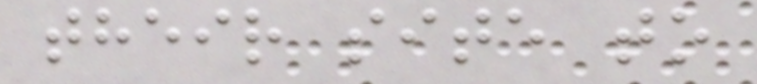their site to
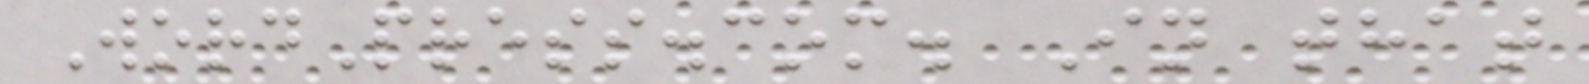WordPress.com. In that
